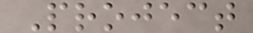Project
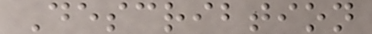Describtion
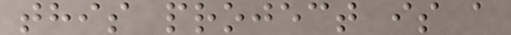this project is a
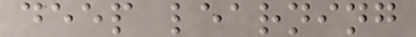deep learning
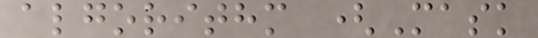algorithm (Mask
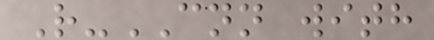R-CNN with
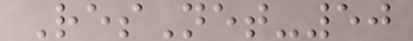ResNet-50
